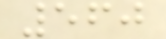560
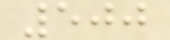500
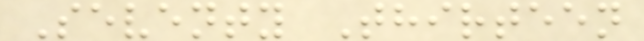Seventy Thirteen
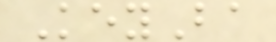KeyBa
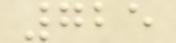725
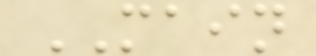MAIN
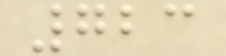723
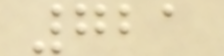721
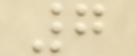7
